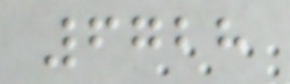6728
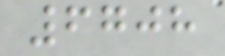6708
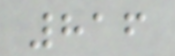816
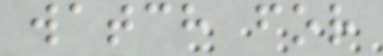watch for
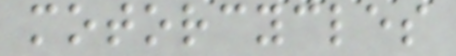motorcycles
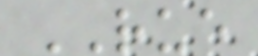RUE
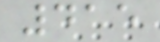415
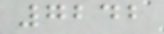7242
